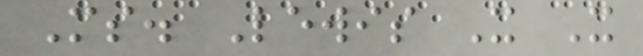Ms. Lewis X X
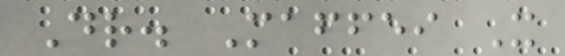Dr. Maffei X
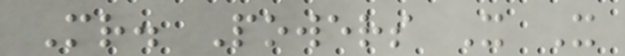Mr. Powers X X
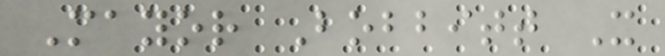Mayor Bobbitt X
